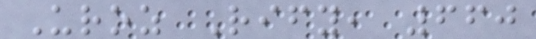Uroz Rify, 660
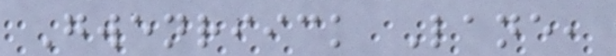Gwenriick Lane,
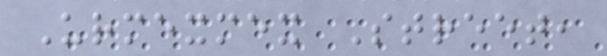Urmexmex Street,
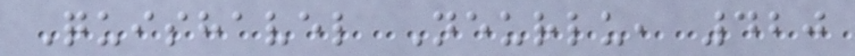Quishavel Neurlu, 420
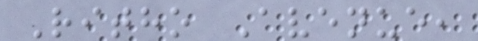Ritho Avenue,
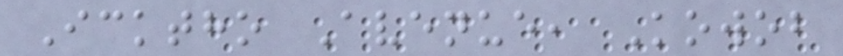Icktho Avenue, Kowob
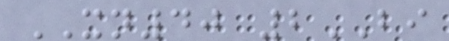XN40 2BI
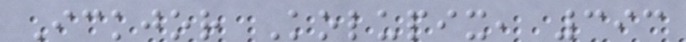Ickjor Kolupix, 393
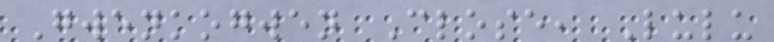Gwenkogwen Close, Lulu
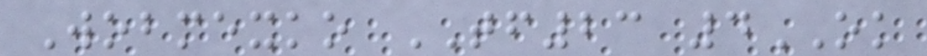Wobmexko TF23 4OK
